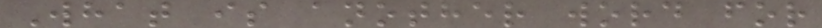What is another word for
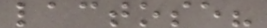lactose?
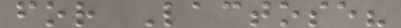for Lactose?
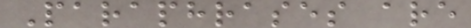Paraphrases are
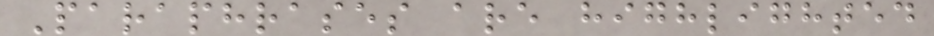Paraphrases are highlighted
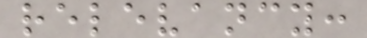relevancy:
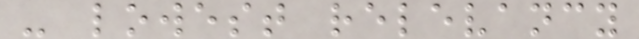- lowest relevancy
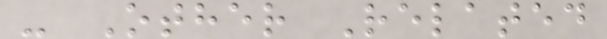- Other Related
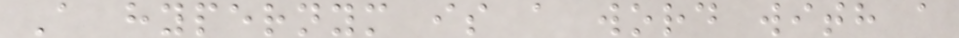A hypernym is a word with a
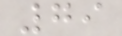79
